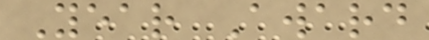Year Award
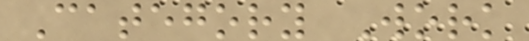Category Work
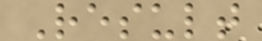Result
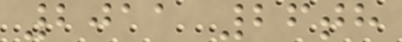2011 26th
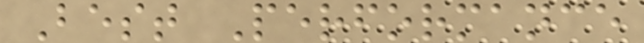Best Performance
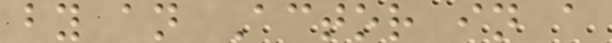by an Actor in a
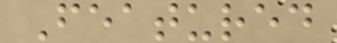Featured
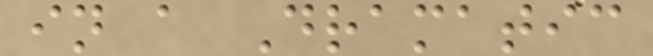in a Dramatic
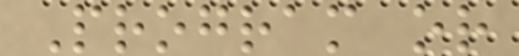Program or
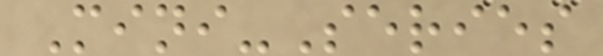Mini-Series
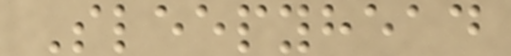Sleepyhead
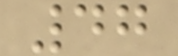47
